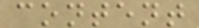content
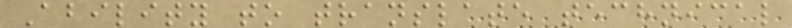Ability to translate technical
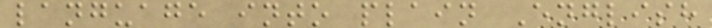language into plain English
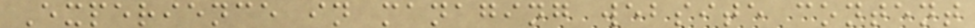Experience in managing website content
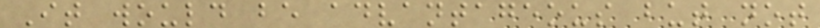It would be advantageous but not
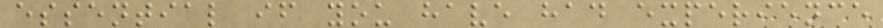essential if you have had experience
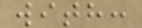with:
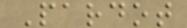Pardot
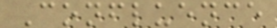Confluence
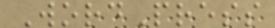WordPress
